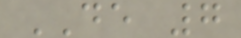DE 7
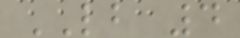LB 4
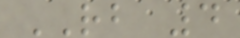RB 4
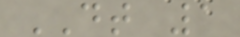DT 1
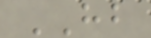HB
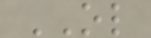OL
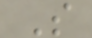S
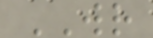WR
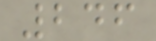246
